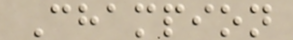Champion
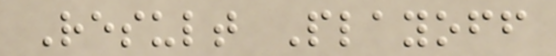Result Playoff
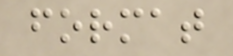format
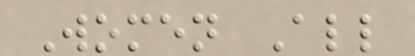Women All
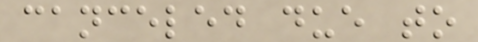canceled due to
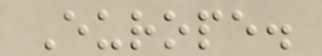Europe.
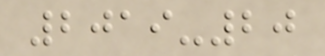2019-20
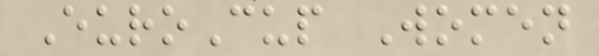EuroCup Women
